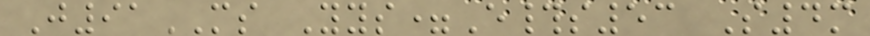J91MS Yys=E#s53 S4m
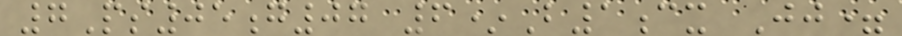7Ps05g07 6*B1cx Jj=
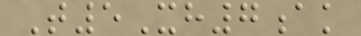T5Xh7ak
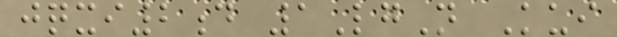jqxi2d 1LgN Kui
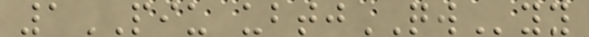1PIU ubtjQWyy
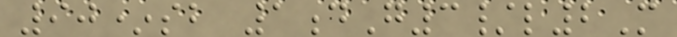90*sb 1dG3/l2M
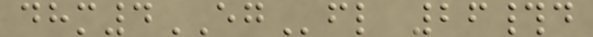dhm4EGfl 26#d
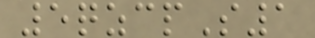5qzcpS1
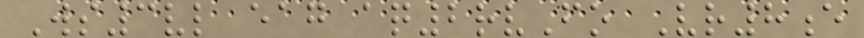Ws3vl eag aq2rvFo Vr8e
